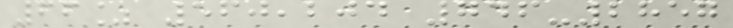66% 560,204 746-2857
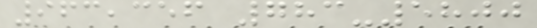963,356 783-5800
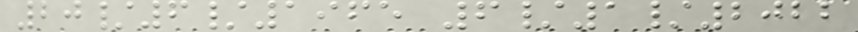20/6/1965 6/1/2022
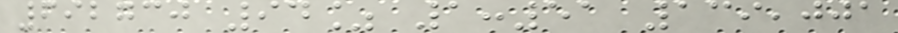692730 94% 1:51 139,001
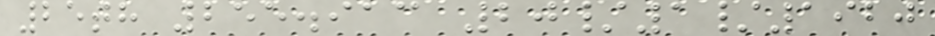25th 255.913 20/1/1920
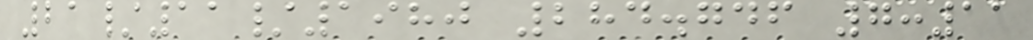21/11/1980 284.746 7:11
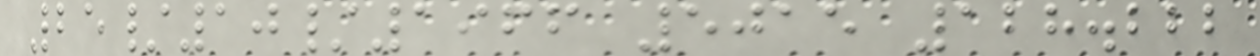25/10/1966 5015 128.222
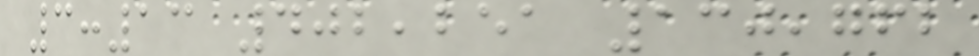3:13 402,251 130,762
